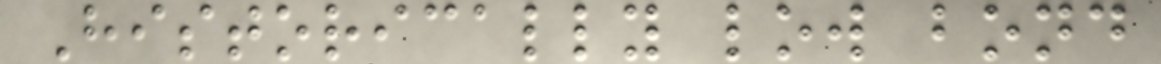Historically low bond
